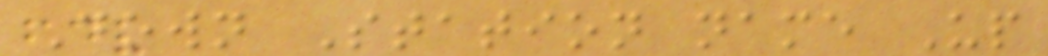Down Station name Up
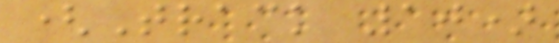(Track 10)
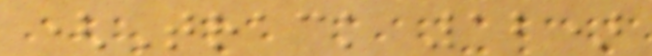(Track 12)
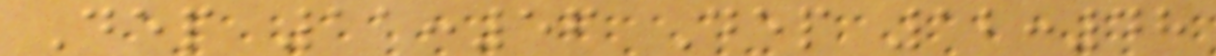Dep 11:56 Dep 12:48
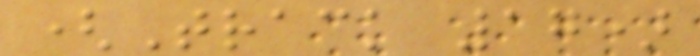(Track 17)
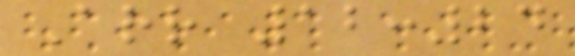Arr 12:24
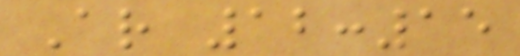Ar 12:15
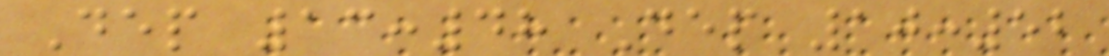Dep 13:48 Dep 10:52
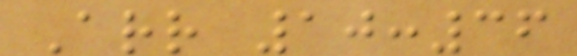Arr 10:36
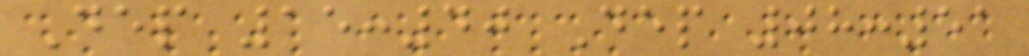Dep 15:40 Dep 08:51
